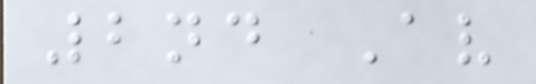2nd Av
